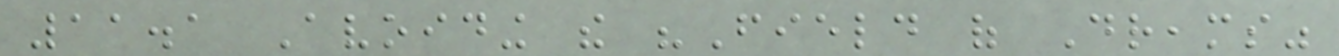11.1 Avoiding the "Field of Dreams"
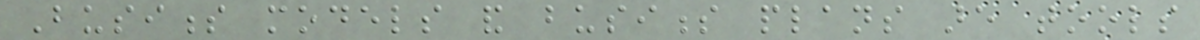Business models and business plans are tools
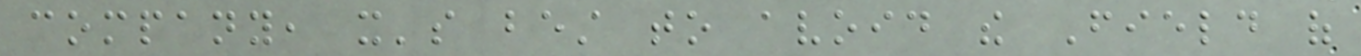company, it's best to avoid the Field of
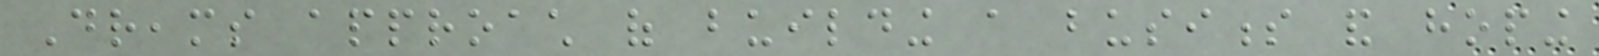Dreams approach of building a business and hoping
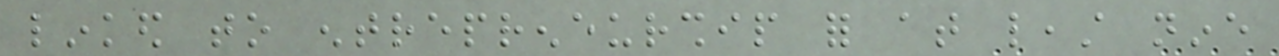linked to entrepreneurship for at least nine
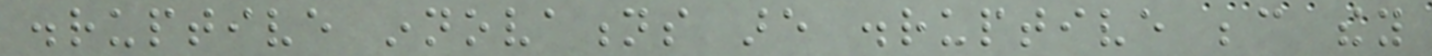disruptive innovations are disruptive because they
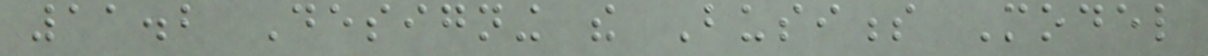11.2 Designing the Business Model
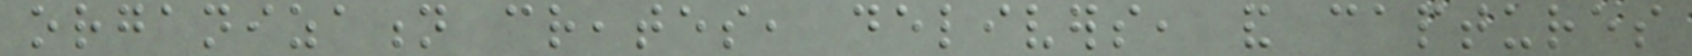organization creates, delivers, and captures
